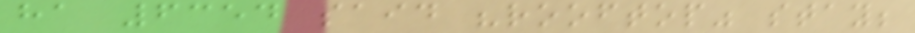ha 6354 said "rooftop" stay;
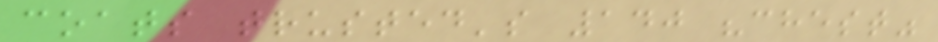coats trusted's 140 "chest"
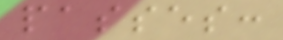passes:
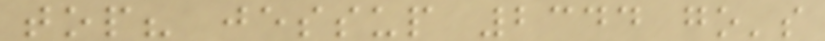top? jessup 2344 go's
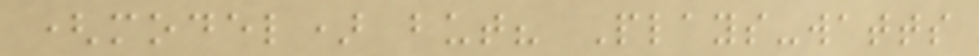(model) but? Plays-watts
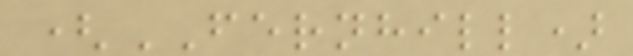(FERNHILL)
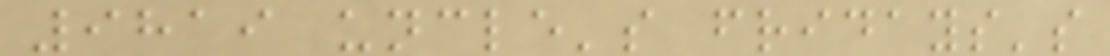9819 uncle's fridays's
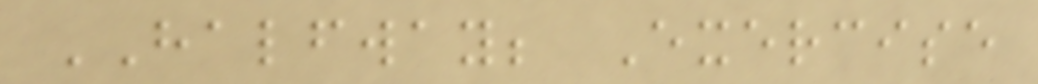HALFWAY; Exercise
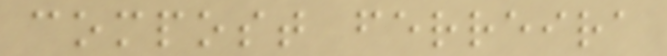compost ferreira
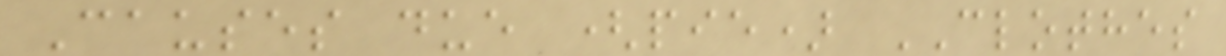Causes due (pie) CLOTHES
